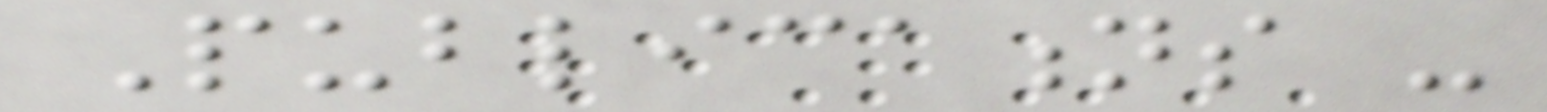Publications -
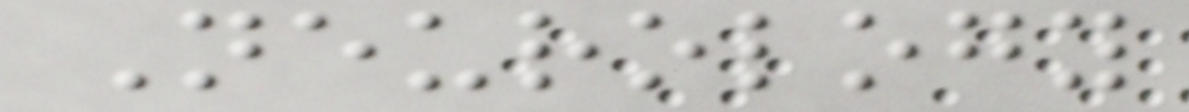Neurology
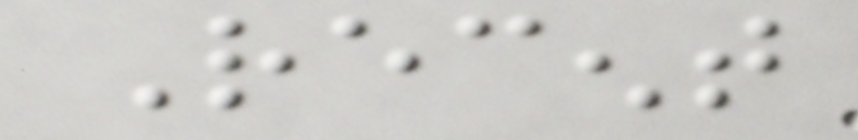Recent
